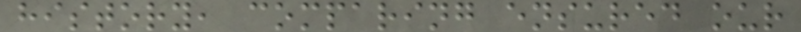history, comparing ensured our
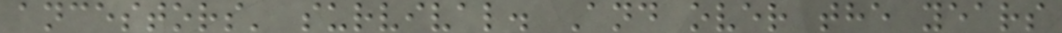ancestors' survival. And over the years
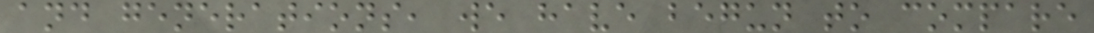and generations, we have begun to compare
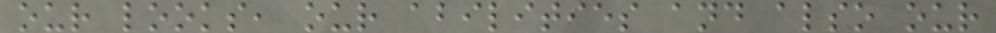our looks, our abilities and also our
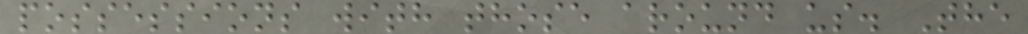possessions with those around us. The
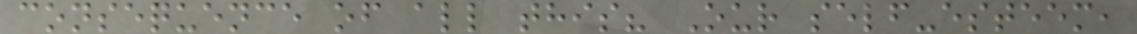consequence of all this? Our self-esteem,
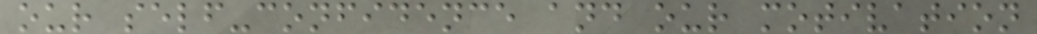our self-confidence and our motivation
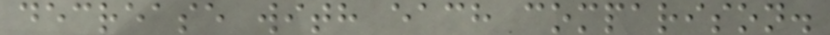decrease with each comparison.
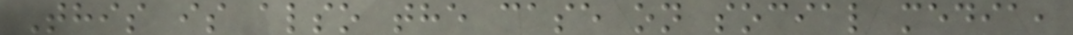This is also the case on social media,
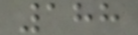188
